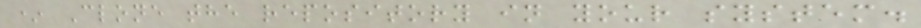* Clone the repository in your system.
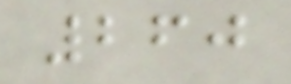260
